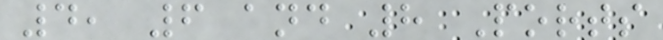4, 6 and 8 Ports
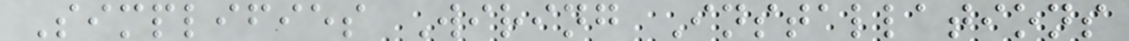Simplifies Wiring Installations
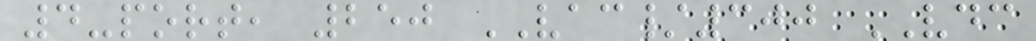4-port, 250 VAC/300 VDC
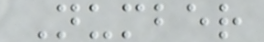Number
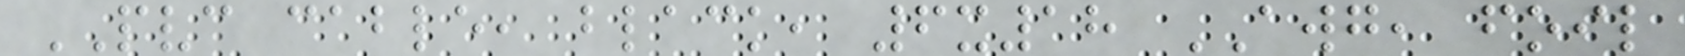PVC cable, black, 6x18 AWG, foil
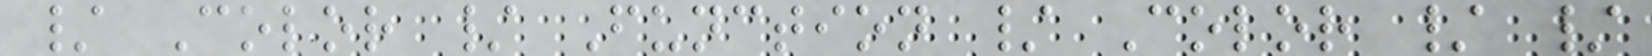/ Color / Function / Color / /
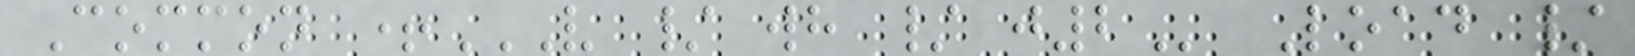Common +V / WH / J2 Load /
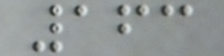163
